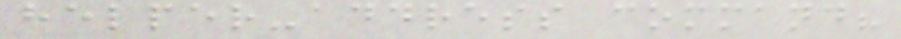helper-address command?
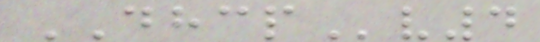DHCPv4
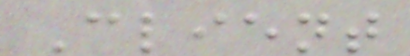Client
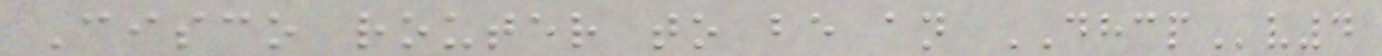Cisco router to be an DHCPv4
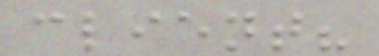client?
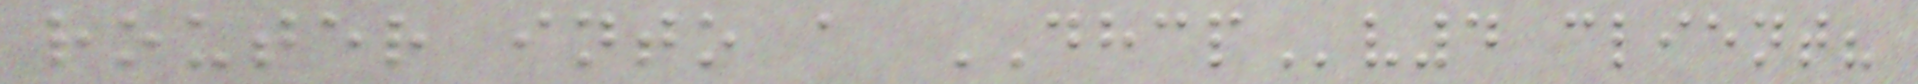router into a DHCPv4 client?
